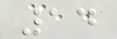14
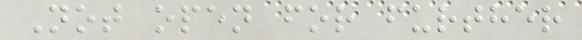Not open for further
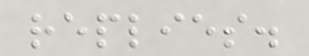replies.
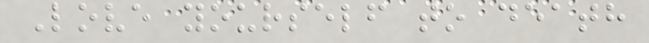Love yourself to death
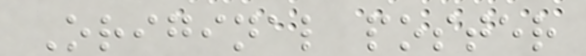Original poster
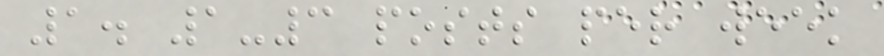1. 1-3 posts per week
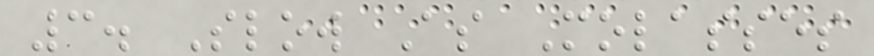3. Slow As Molasses
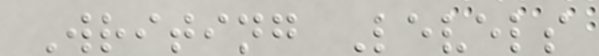Writing Levels
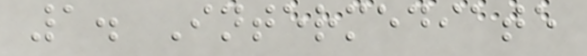1. Intermediate
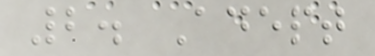2. Adept
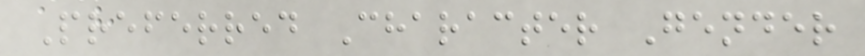Preferred Character Gender
